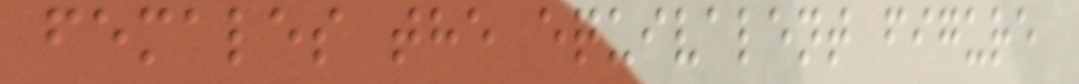females the equivalent figure
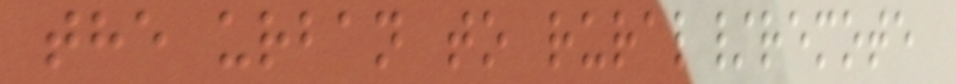the urban to rural/remote
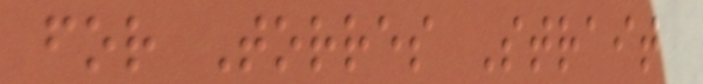for Torres Strait
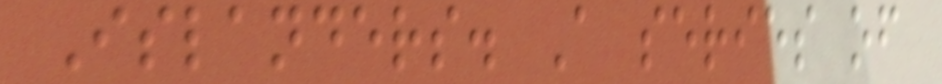Islanders. A series of
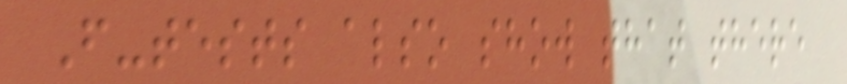F-tests also show that there
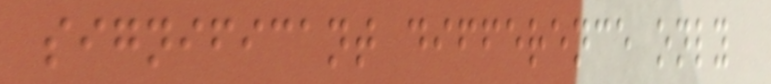significant difference only
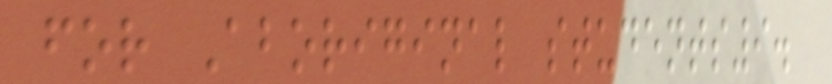for Aboriginal students9.
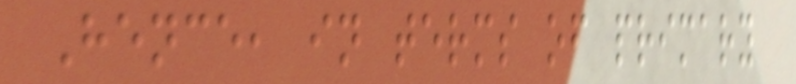Hence, in terms of primary
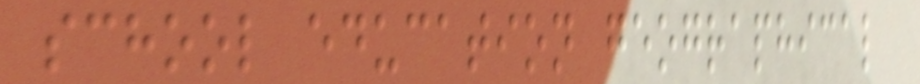school education geographical
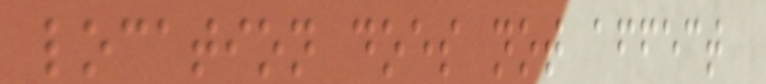location does not affect
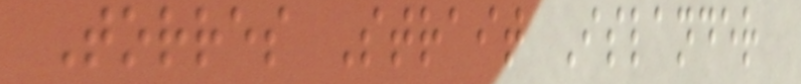Torres Strait Islander
